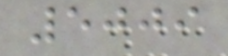5009
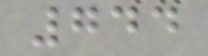744
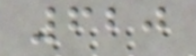620
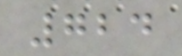724
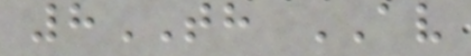8TH AV
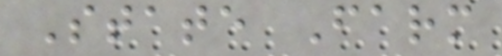State Farm
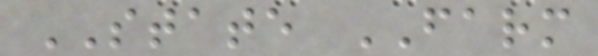STATE FARM
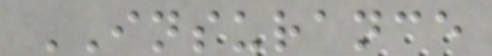INSURANCE
